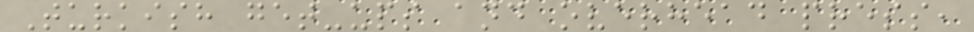Turkish get-ups and overhead press,
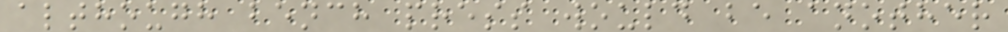although bench press would be another
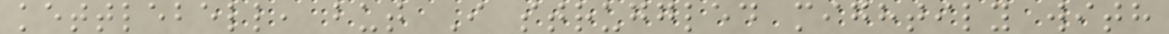kettlebell, but I struggled mightily with
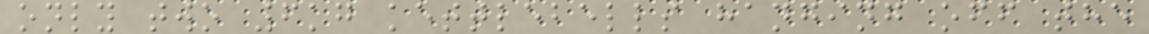only two 6kg kettlebells hanging off the
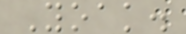Yoak.
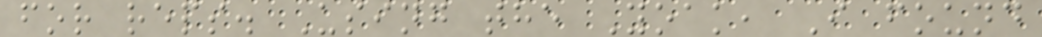for reps. Using the Yoak, I found
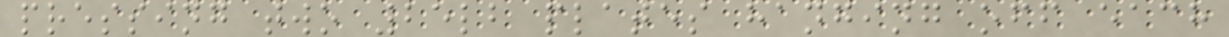pressing two 25lb plates hanging off each
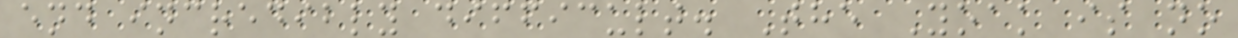end incredibly difficult. The Yoak is no
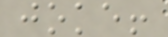joke!
